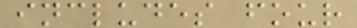includes four
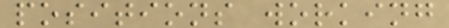positions working
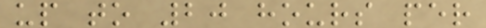up to 20 hours per
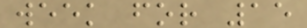week for 15
